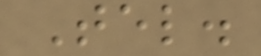Tel.
